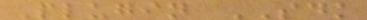Plugin SDK
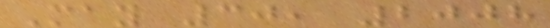May 30, 2008
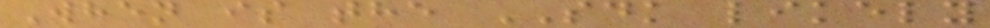When is the SDK likely
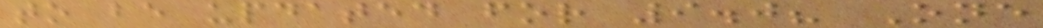to be updated for 9.0? One
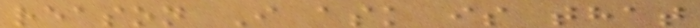reason I ask is that
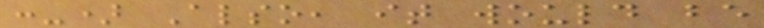:-) Also, it would be
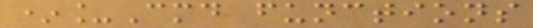*_Cmd functions
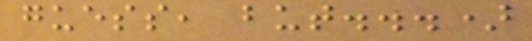guess, but...)
